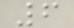6
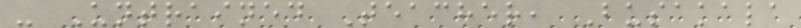- Untrained Teacher, Busakala
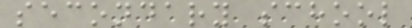secondary school
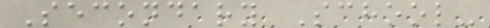Secondary School-
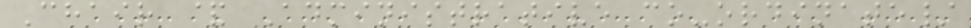Chair & Administrative co-ordinate/
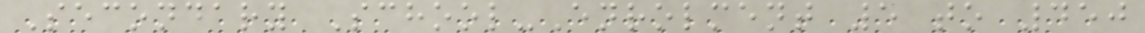Secondary School-Enrolment 5 to 450
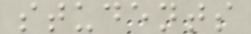students
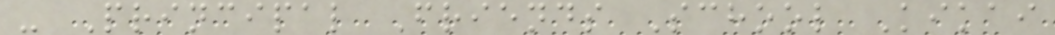- Principal Friends School Kikai
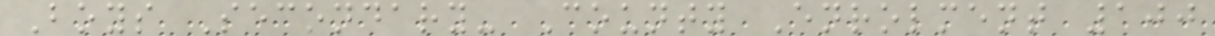Boys Secondary- County Enrolment 100
